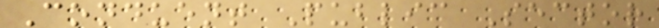Conduent Public Sector
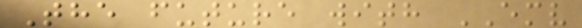The future with EMV
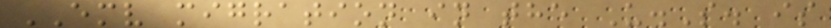EMV migration in the U.S. is
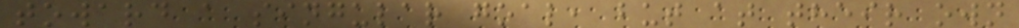toward a singular goal, but at their own
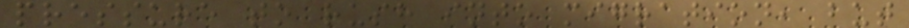pressure to rush into migration, but
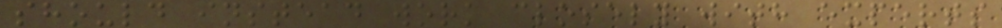should instead work closely with experts
